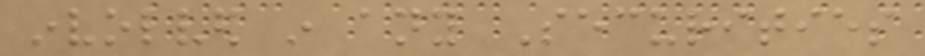involved in any Securities
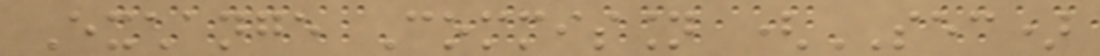Exchange Commission (SEC)
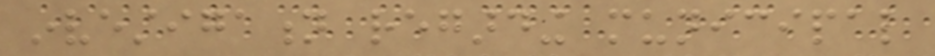investigation regarding municipal
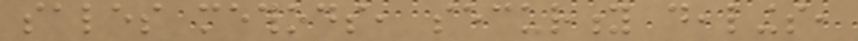sales methods, security dealings,
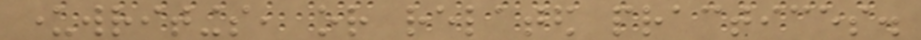underwritings, or related practices.
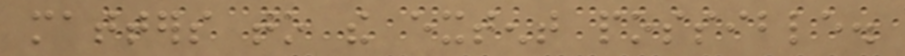matters to the extent possible.
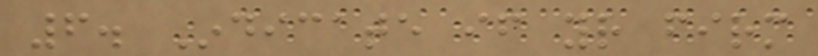6. Indicate if your firm
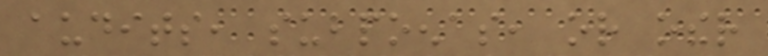audits, subpoenas, or other
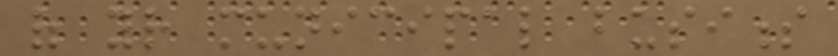of your municipal business
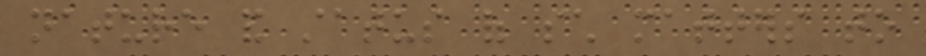nature and status of such matters to
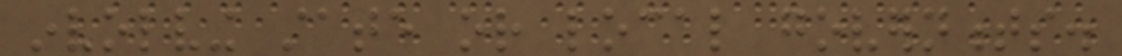involving state or local governments.
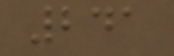241
